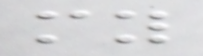my
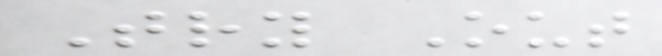Try Out
